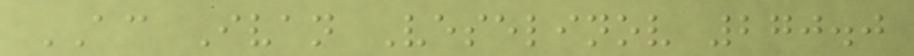AC Ivan Veselinov 270.0
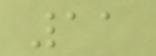11
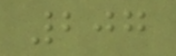207
